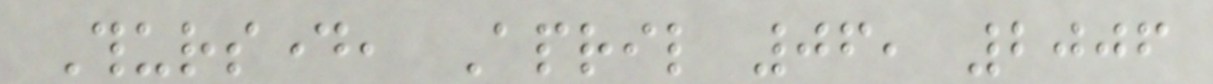Thursday, April 06, 2006
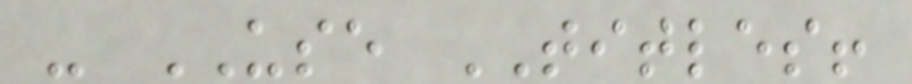- USE TITLES!
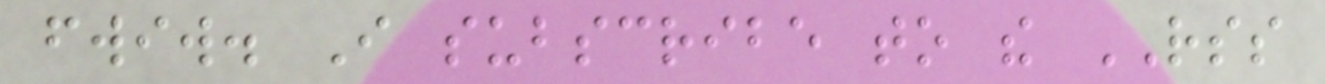fwiw. I subscribe to the RSS
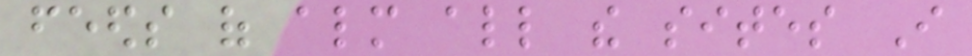feeds of almost all the sites I
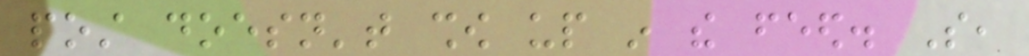post doesn't show up in the feed. So,
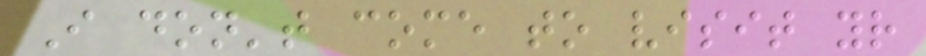I don't come to visit your
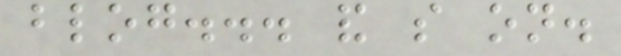blog... and so on.
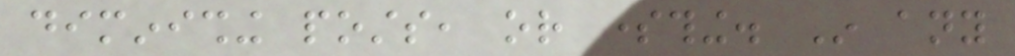diminishing posts, or something. In any
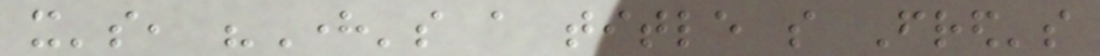it's, "Here's a title so Fred's
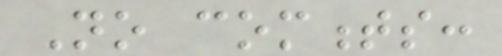No comments:
